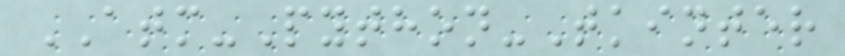ATM-Python-Tkinter
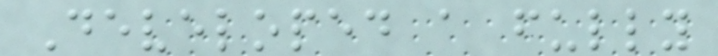Developed a fully
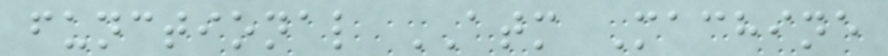functional ATM Machine
